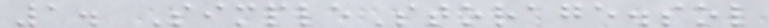1. SimpleStorage.sol
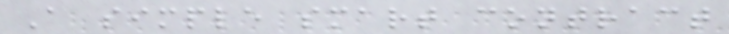A simple smart contract
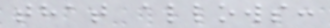that allows:
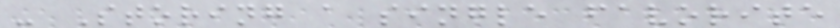- Storing a single favorite
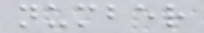number
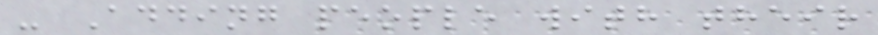- Adding people with their
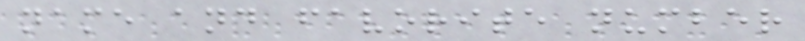name and favorite number
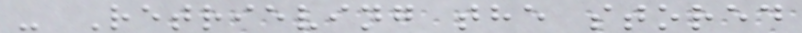- Retrieving the stored
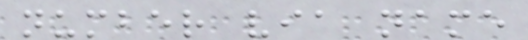number via name
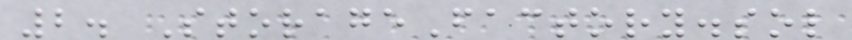2. StorageFactory.sol
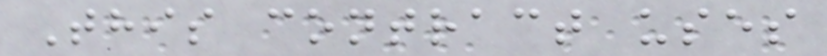This contract uses
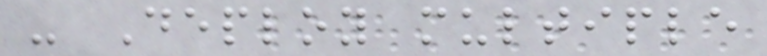- Deploy multiple
